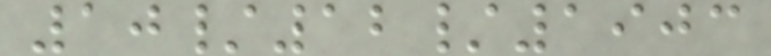10/12/1903
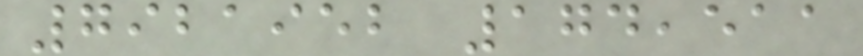7921952 174,511
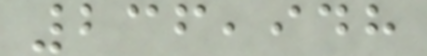236,948
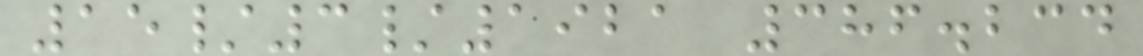15/3/1921 386.234
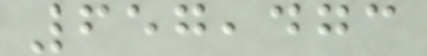657,473
